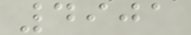4901
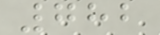782
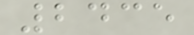2435
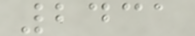2431
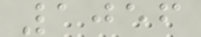1056
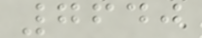7640
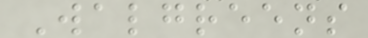Walgreens
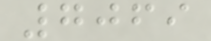7069
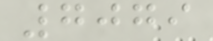7079
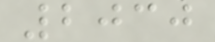2030
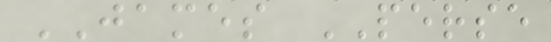JAMES PERSE
